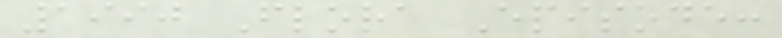1990 Flora Episode:
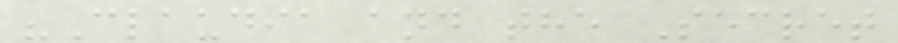"Claudia and the Secret
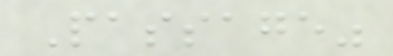Passage"
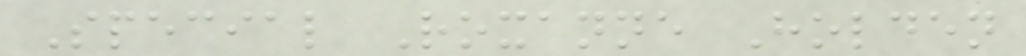Special Roxanne Holden
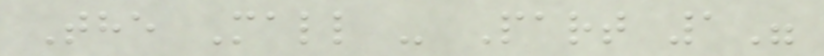The Mall - Part 1"
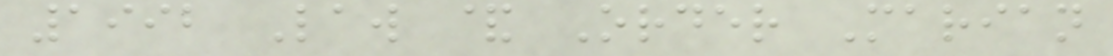1992 Law & Order Marian
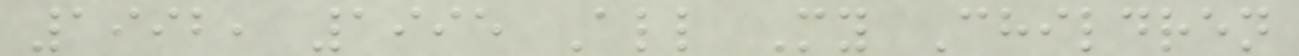1992, 1995 All My Children
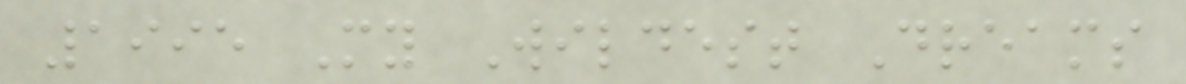1995 My Wildest Dreams
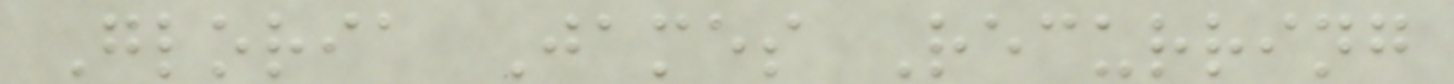Gloria James Recurring
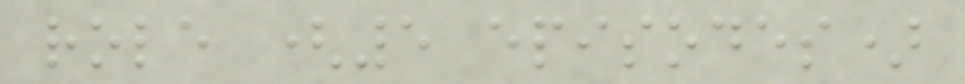role (5 episodes)
